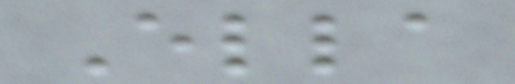Ella
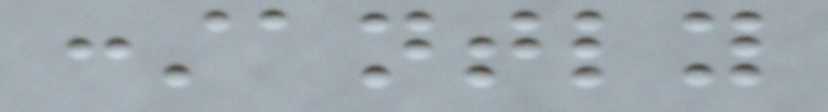constantly
